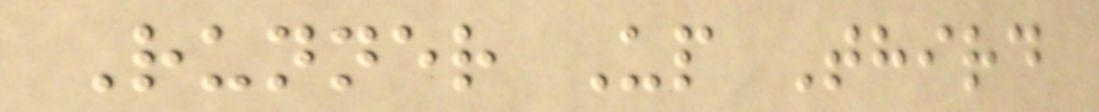Runner Up Third
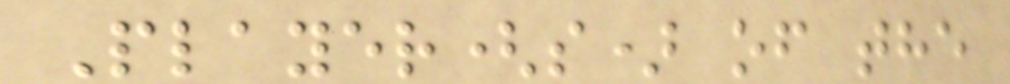Player(s) of the
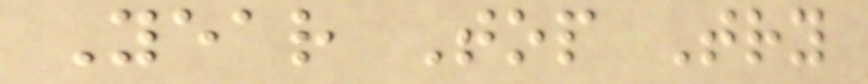Year Top Try
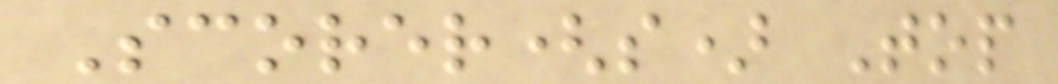Scorer(s) Top
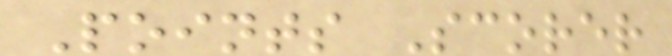Points Scorer
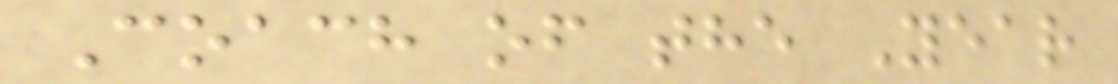Coach of the Year
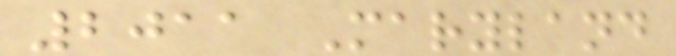2011 Maryland
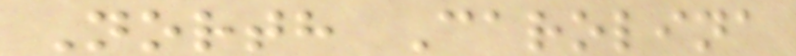North Carolina
